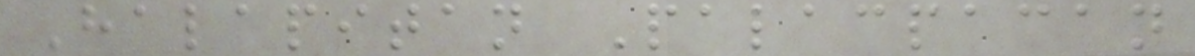Halapitan Palacpacan
